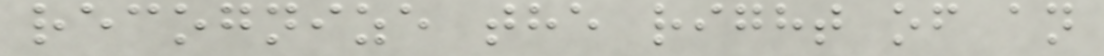recognize the right of an
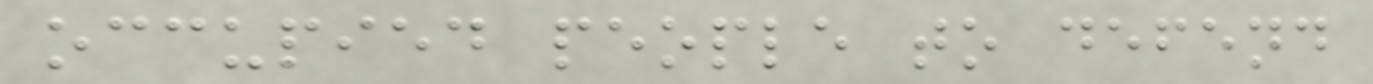occupied people to defend
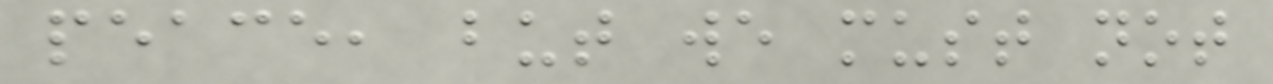peace, but we must not
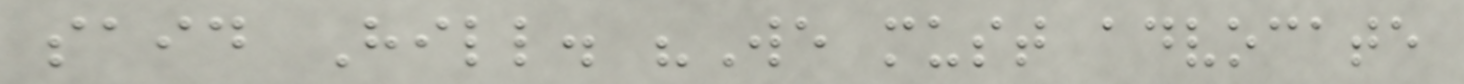said Hill. "We must advocate
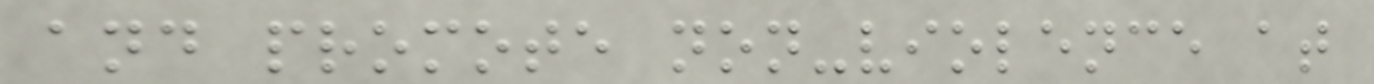and promote non-violence at
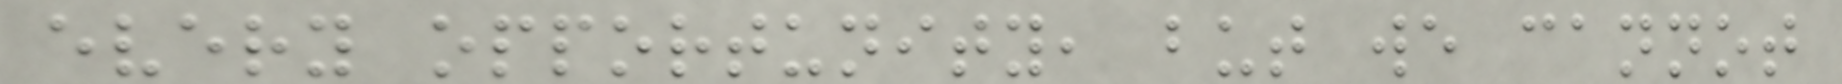every opportunity, but we cannot
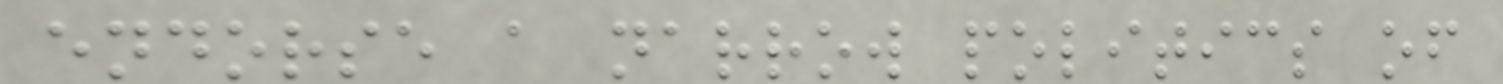endorse a narrow politics of
